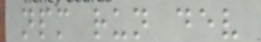npm run dev
